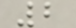2
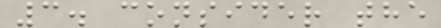3. consider the
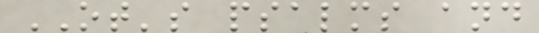OT's psalms and
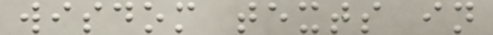wisdom texts in
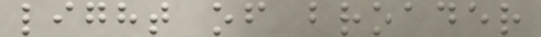light of broader
